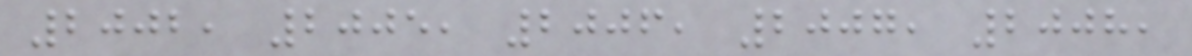2002, 2005, 2006, 2007, 2008,
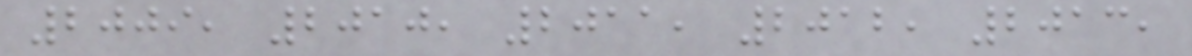2009, 2010, 2011, 2012, 2013,
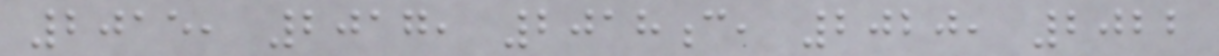2015, 2017, 2018c, 2020, 2022
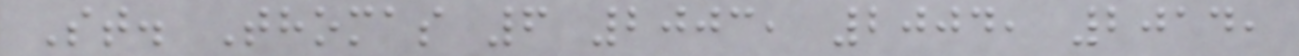St. Thomas 6 2003, 2004, 2014,
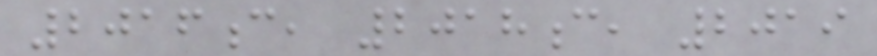2016c, 2018c, 2019
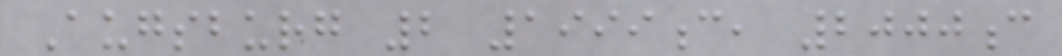Augsburg 2 1999c, 2000c
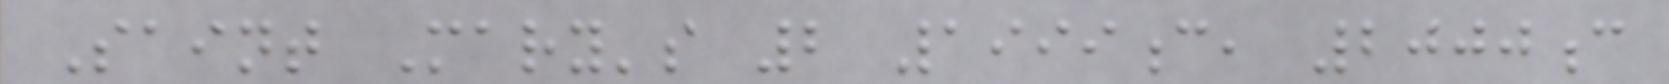Saint Mary's 2 1999c, 2000c
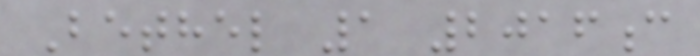Bethel 1 2016c
